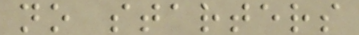no starters
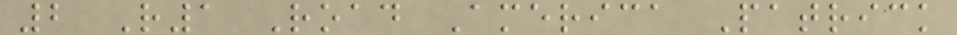2 R1 Road America Patrick
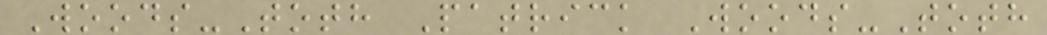Woods-Toth Patrick Woods-Toth
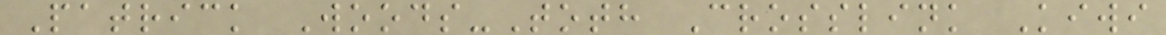Patrick Woods-Toth Crosslink Kiwi
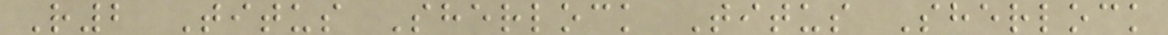R2 Titus Sherlock Titus Sherlock
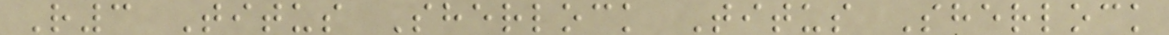R3 Titus Sherlock Titus Sherlock
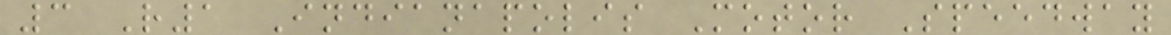3 R1 Indianapolis Motor Speedway
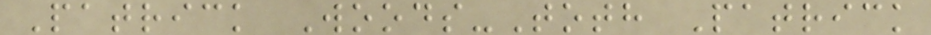Patrick Woods-Toth Patrick
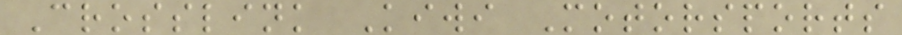Crosslink Kiwi Motorsports
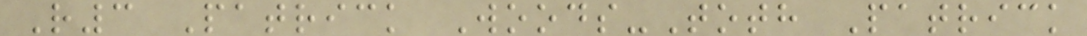R3 Patrick Woods-Toth Patrick
